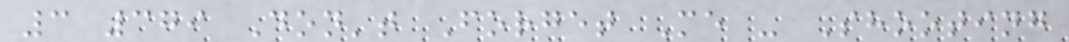3 379 Don't Forget Me - Shooting
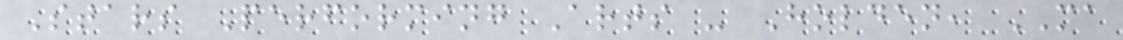Stars Performing Arts - Holden, MA
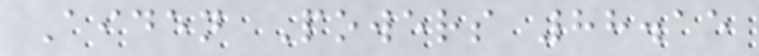Aiden Powers 88.15
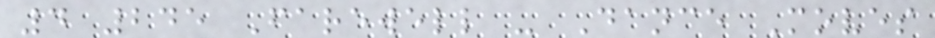4 245 Farewell - Dance Moves
